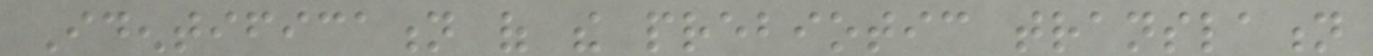Identification of the prebiotic translation
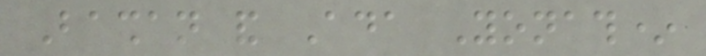Bashan and Ada Yonath*
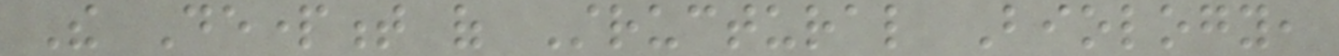The Department of Structural Biology,
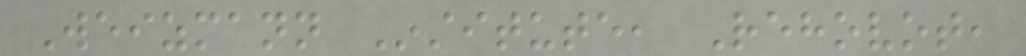Weizmann Institute, Rehovot,
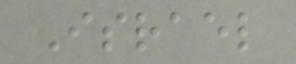Israel
